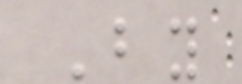By
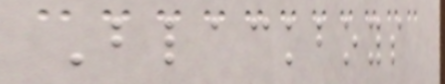Blackboys
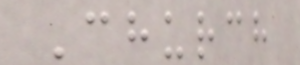Church
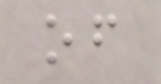of
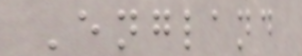England
